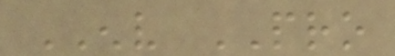ENV PRO
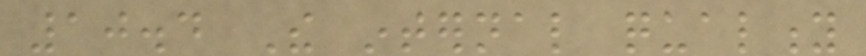10.4 The internal quality
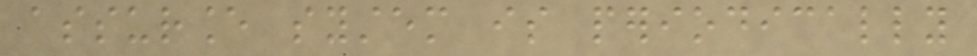assurance system is periodically
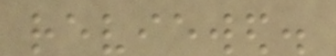reviewed.
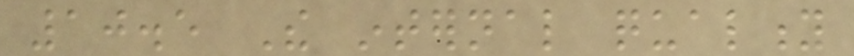10.5 The internal quality
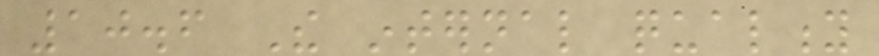10.6 The internal quality
